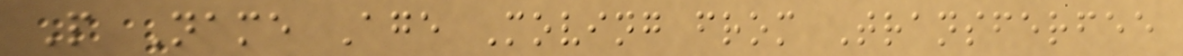P Name Age Moving from Transferfee
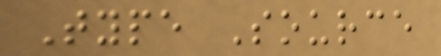Type Source
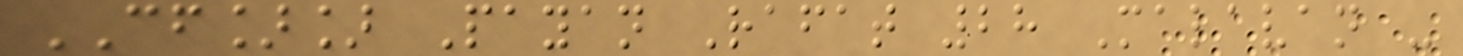CF]] Payan Rafat 28 Malavan -
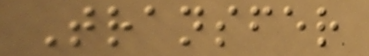Transfer
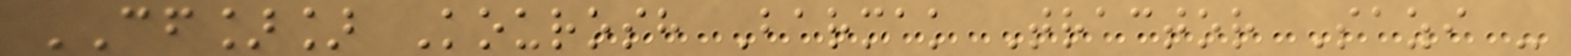CF]] Kourosh Barmak Tractor Sazi -
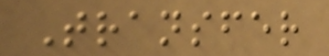Transfer
